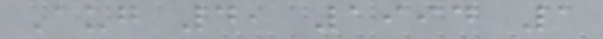Aug 4, 1994 1
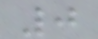0
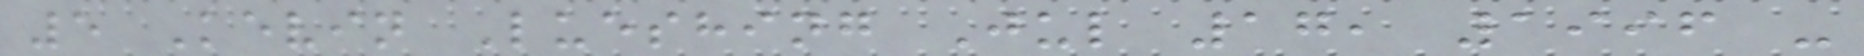5 Kevin Lueshing Jul 17, 1996 -
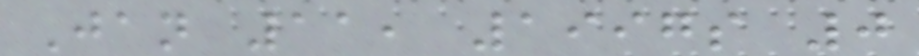Jan 11, 1997s 0
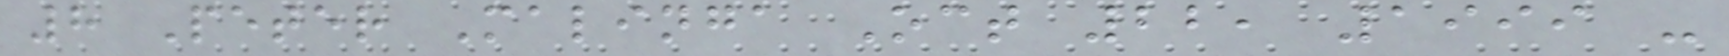8 Peter Malinga Oct 22, 1999 -
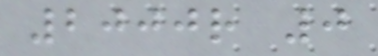2000r 0
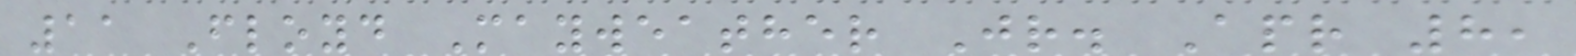11 Floyd Mayweather Jr. Apr 8,
